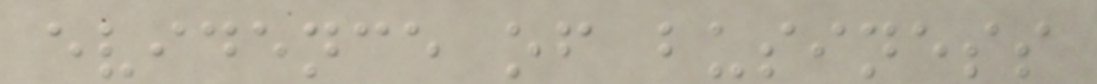evidence of business
